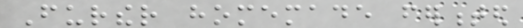Further homemade fermented
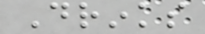Drinks
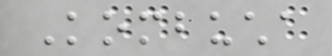Kombucha
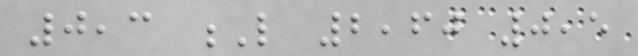0,3 L 2,60 0,5
